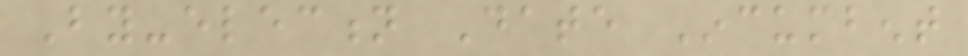By-election Date Incumbent
